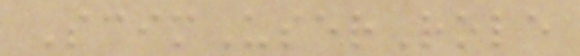ScimUserRole
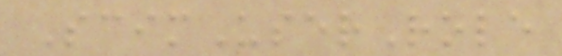ScimUserRole
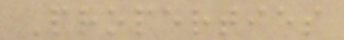Properties
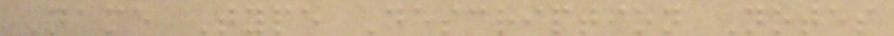Name Type Description Notes
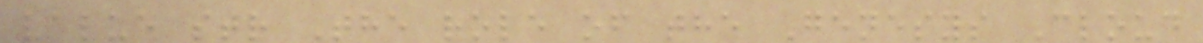value str The role of the Genesys Cloud
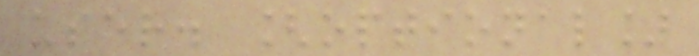user. [optional]
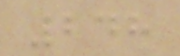248
